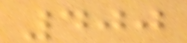400
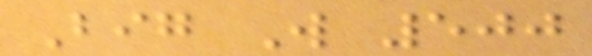Big W 500
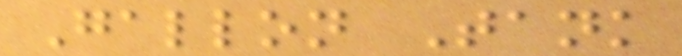Gallon Tank
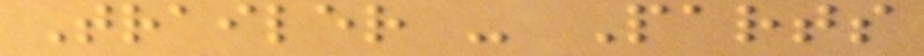Trailer - Parts
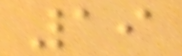19
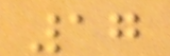17
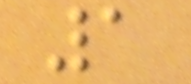1
